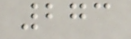273
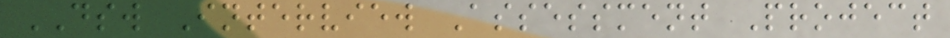DSW Interview Assessment Project
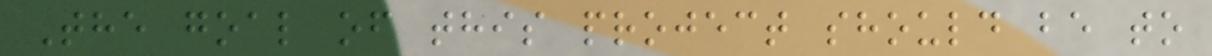The goal of this project should be to
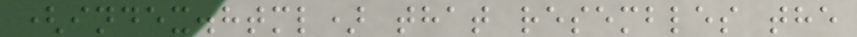(index.html) that resembles the
